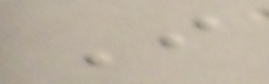I
